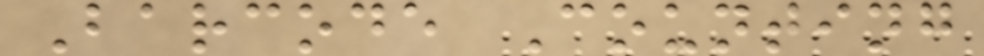Barcode Counting
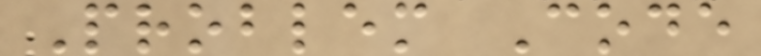Problem Code
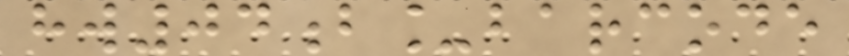hw04b_barcode
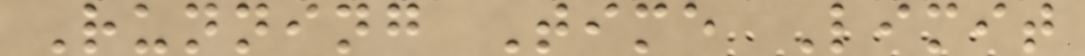Running Time Limit
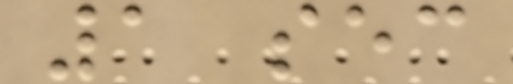1 sec
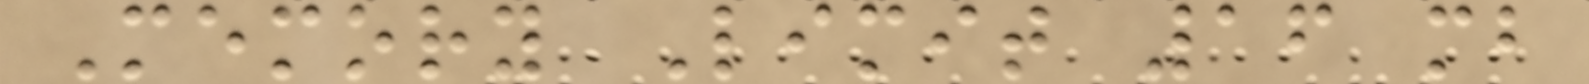Memory Limit 16 mb
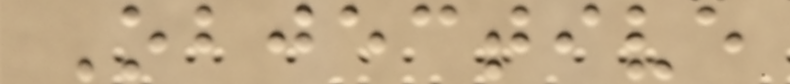Objective
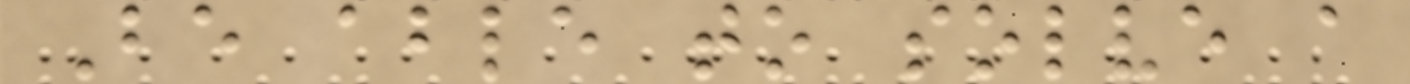Be able to solve a
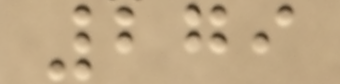279
